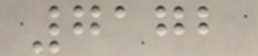7172
